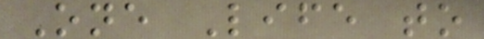One Life to
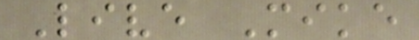Live Mike
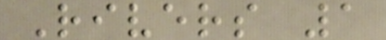Rivers 1
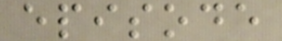episode
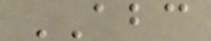ABC
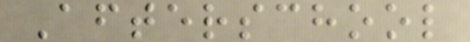Afterschool
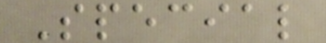Special
